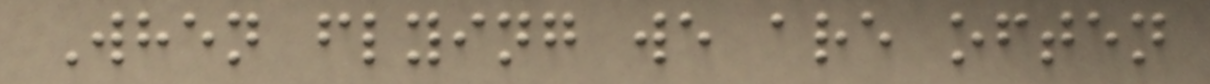When flying we are often
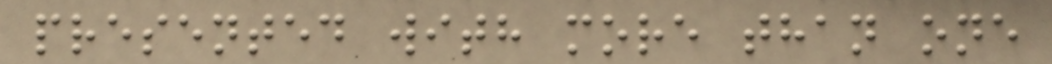presented with more than one
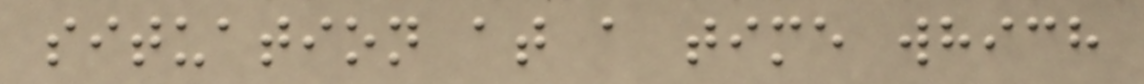situation at a time which
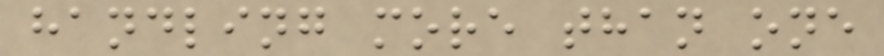handling more than one
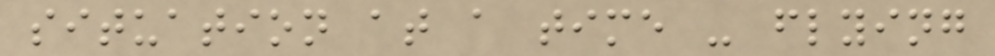situation at a time - flying
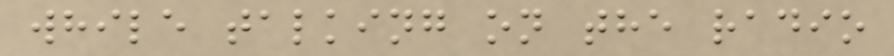while talking on the radio
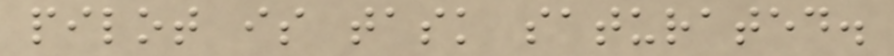pilot is task saturated.
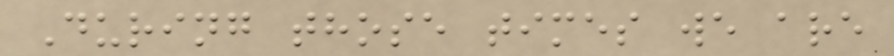During those times we are
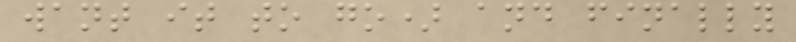want it to go) and finally
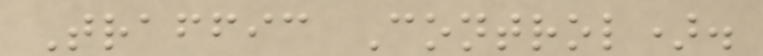Traffic Control).
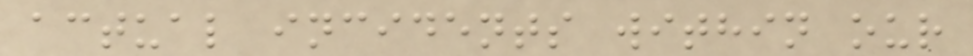actual incidents within our
